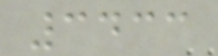3433
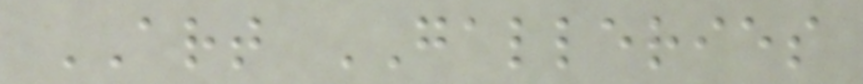ART GALLERIES
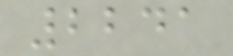2241
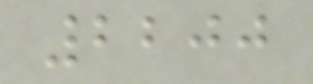2200
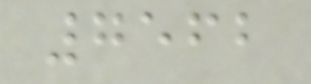7562
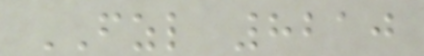FZL 8210
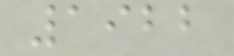1922
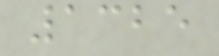1325
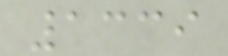1339
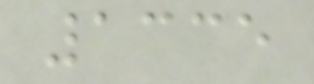1335
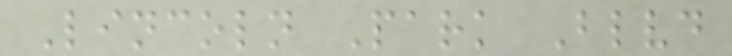Lincoln Park Blvd
